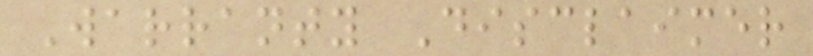Warranty Disclaimer
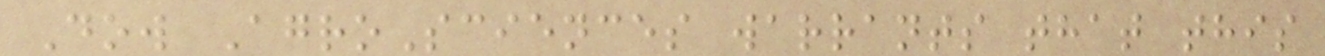Dow AgroSciences warrants that this
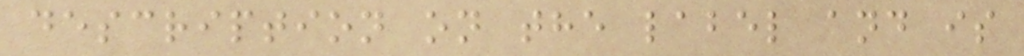description on the label and is
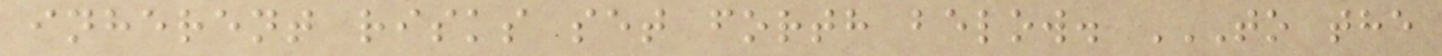inherent risks set forth below. TO THE
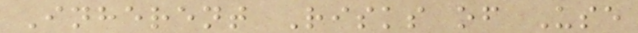Inherent Risks of Use
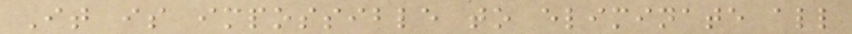It is impossible to eliminate all
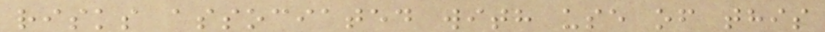risks associated with use of this
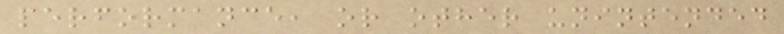performance, or other unintended
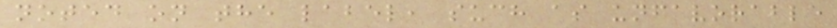noted on the label, such as unfavorable
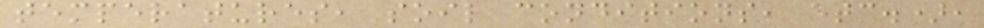temperatures, soil conditions, etc.),
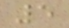5
